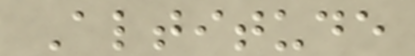Altitude
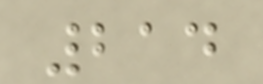214
